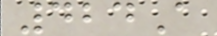424A
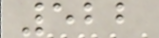522
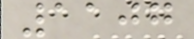1107
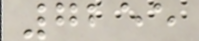7255
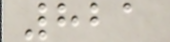821
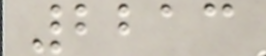2213
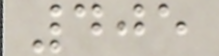405
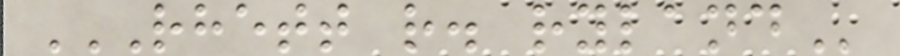RHETT R. RYLAND
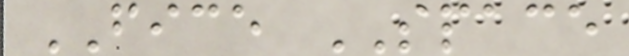FICE SPACE
